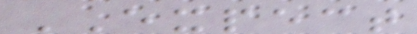EXPECT
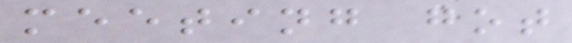meeting got
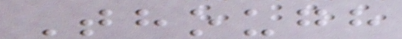Though
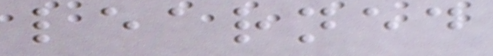learned
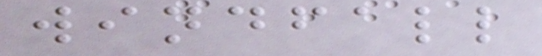windfall
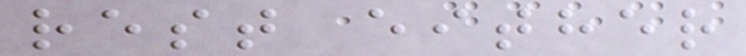rest either
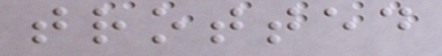trotted
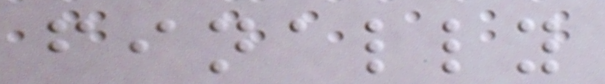finally
